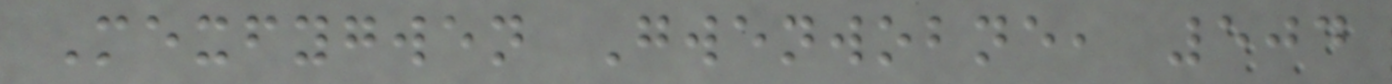Mexfygwen Gwenwobne, 504
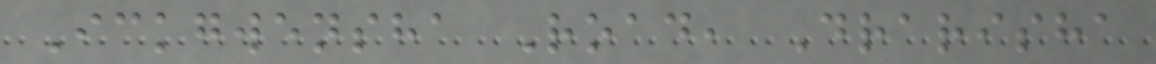Ickgwensha Road, Drarisha
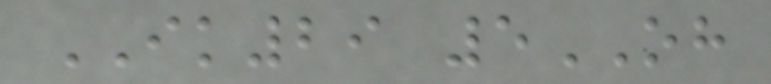IK29 5OH
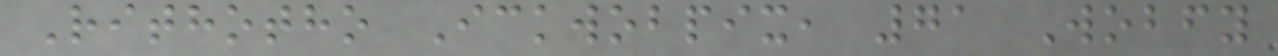Rithotho Ickwobpix, 71 Wobfy
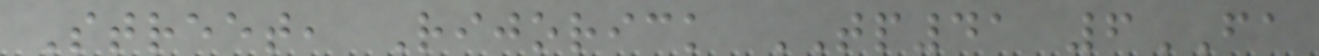Street, Rijorick TP41 6FA
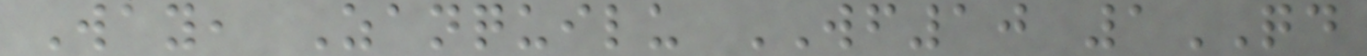Way, Zanquilu WF10 1QD
